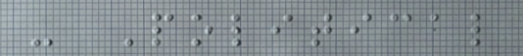- Political
